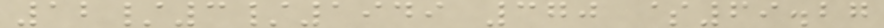12/3/1949 370 $69.27
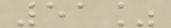51%
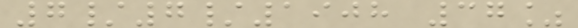7/7/1908 37%
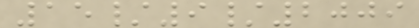15/9/2009
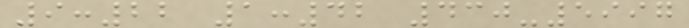9:22 1:42 430-5997
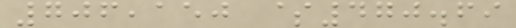706,150 $470.69
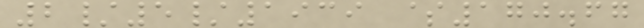2/5/1939 $170.67
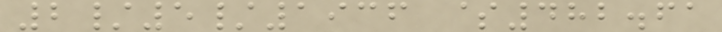2/5/1936 $482.61
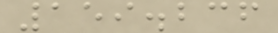159.236
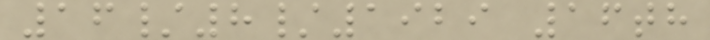16/8/1929 16th
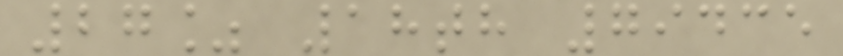27% 18th 79435
